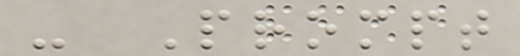- Prompt
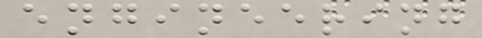engineering
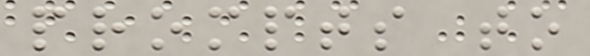prompts to
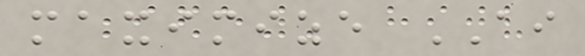maximize AI
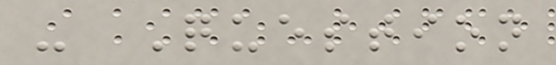- Question
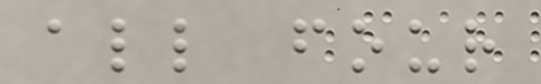all four
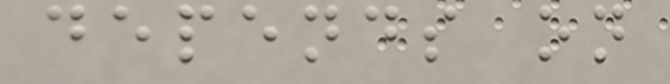depends on
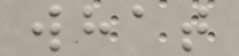what
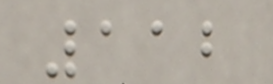112
